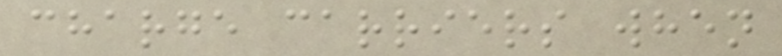charge carriers when
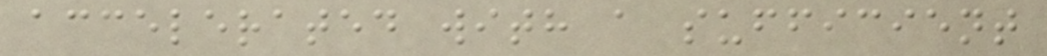accelerated with a sufficient
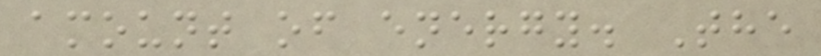amount of energy. The
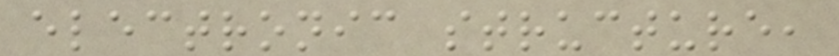electronic structure,
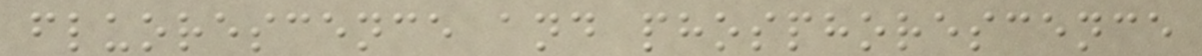fluorescence and phosphorescence
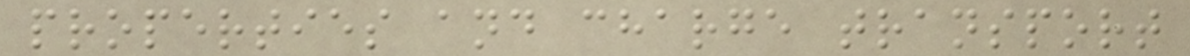properties and charge transport
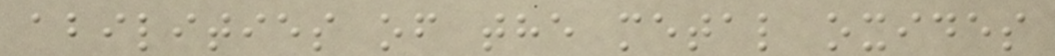abilities of the metal oxides
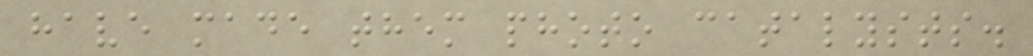have made them photo catalysts.
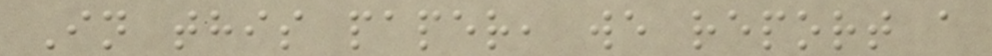In this paper, we report a
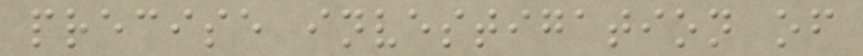precise investigation of
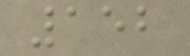152
